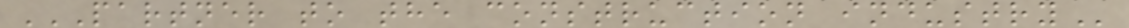PARTNER TO THE CONSTRUCTION INDUSTRY
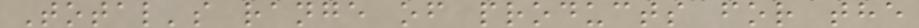Total's range of products for the
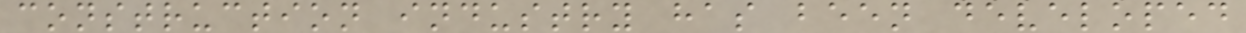construction industry has been developed
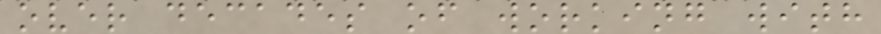over decades of working with
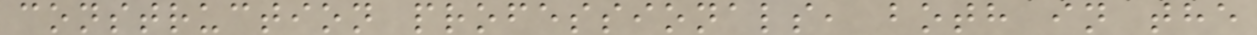construction professionals, both in the
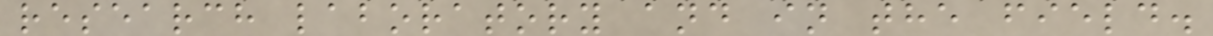research laboratory and in the field.
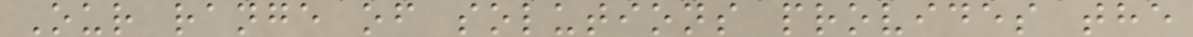Our range of solutions provides the
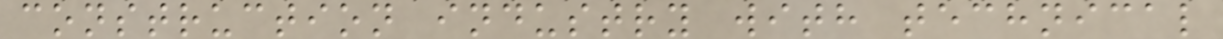construction industry with technical
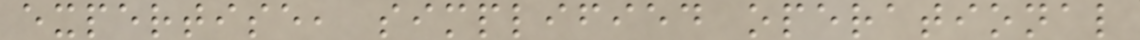expertise, simplified operational
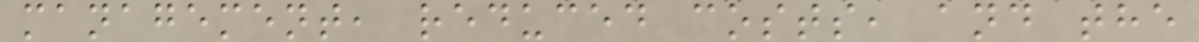management, reduced costs, and the
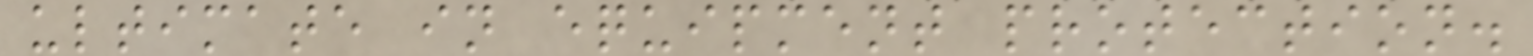ultimate in equipment protection.
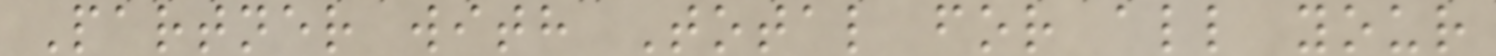Partner with Total for all your
